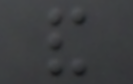and
